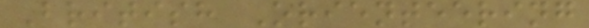British Orienteering
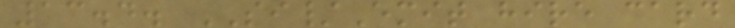13.4. SI/Emit hire card
